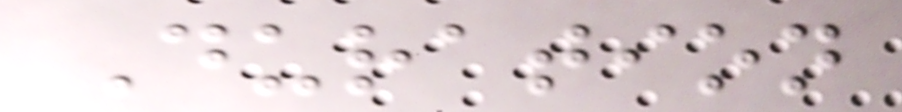Duration
